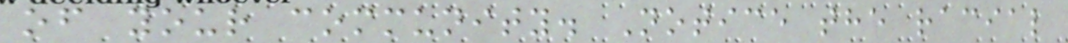of your community. Notice the racial
